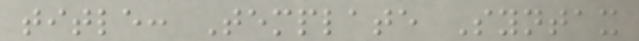title: Template Syntax
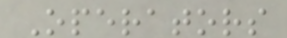Operators
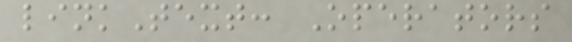linkText: Operators
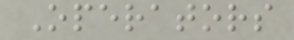Operators
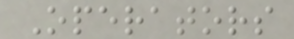Operators
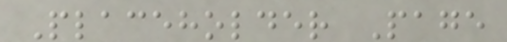Placeholder Page
